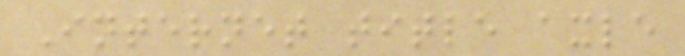Internet title axle
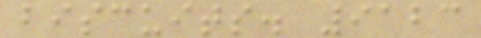biscuits. 9123
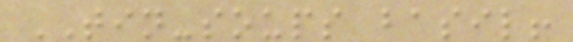TIN-soups basil!
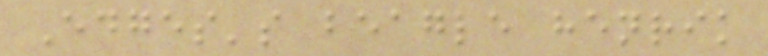Edges's beagle henrik
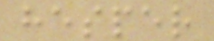hesper
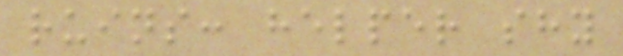ruins: helper shy
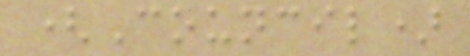(Council)
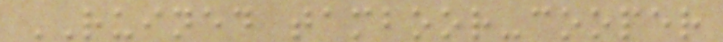RUINED tamboor-cooper
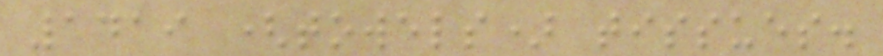1419 (towels) tissues.
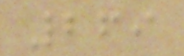269
